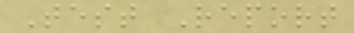Test Report
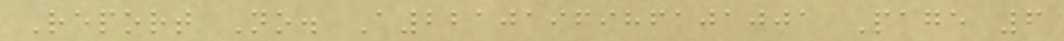Report No. A2210196986101001 Page 6
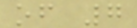of 7
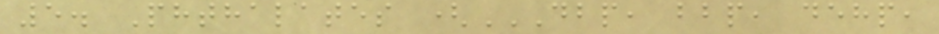5. Phthalates (DBP, BBP, DEHP,
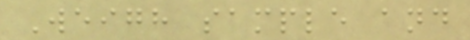Weigh sample and
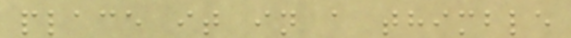place it in a thimble
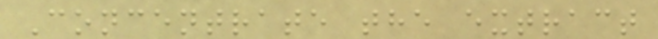Concentrate the extract
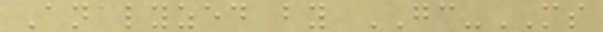Analyzed by GC-MS
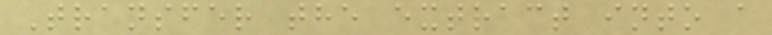Transfer the extract into a
